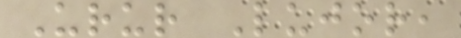Urur Lujor,
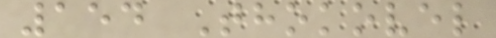154 Thokovel
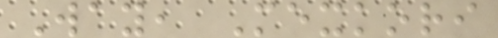Way, Mexkori
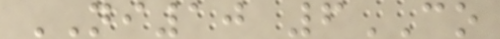NI10 6CO
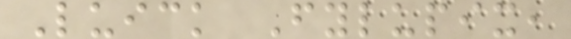Luick Fylupix,
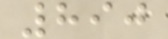890
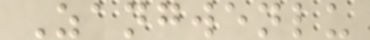Zangwenlu
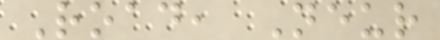Road, Neur
